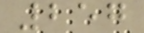257
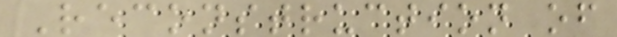Reconstruction of
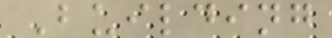Building
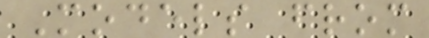Models from
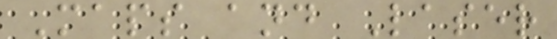Maps and Laser
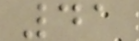41
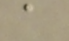a
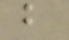b
